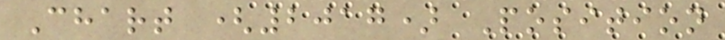Chart (2017) Position
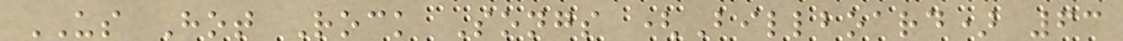US Hot Rock Songs (Billboard) 63
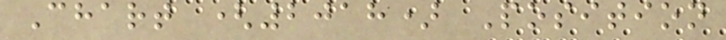Chart (2018) Position
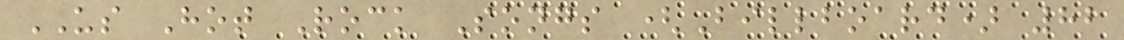US Hot Rock Songs (Billboard) 82
